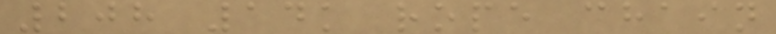208 14k rope chain
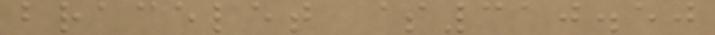bracelet $310.50
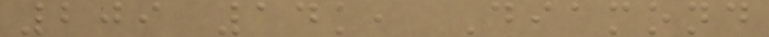209 14k, Diamond
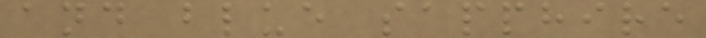and blue sapphire
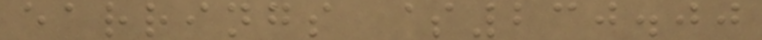earrings $230.00
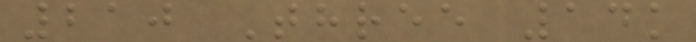210 Three 14k
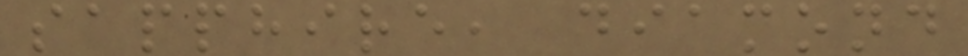sapphire, diamond
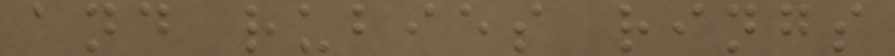and rubies rings
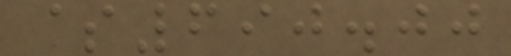$690.00
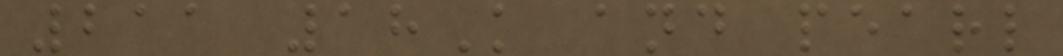211 18K and pearl
